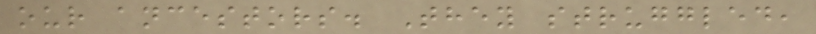our ancestors. They struggled,
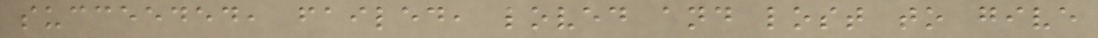succeeded, failed, loved and lost to give
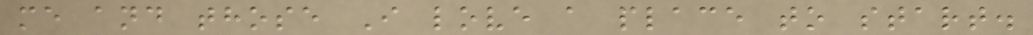me and those I love a place to start.
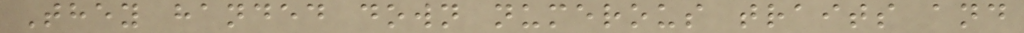They handed down numerous traits and
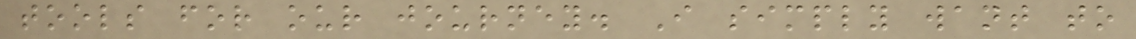tools for our journey. I simply want to
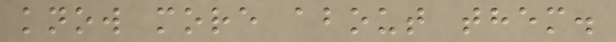know more about them.
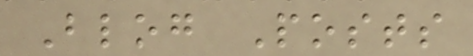Blog Posts
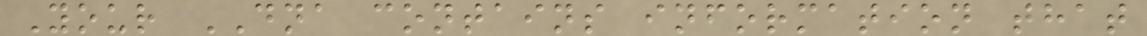Your DNA contains information that
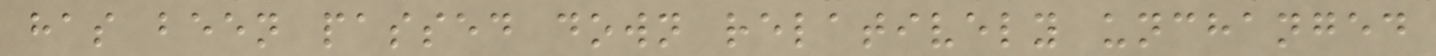has been passed down relatively unchanged
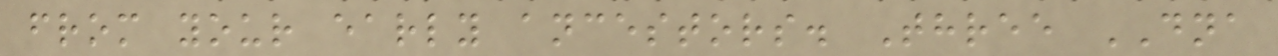from your early ancestors. Three DNA
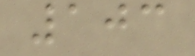103
